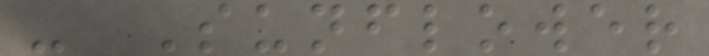- Sunflower
